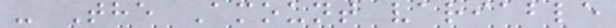- The Amount variable
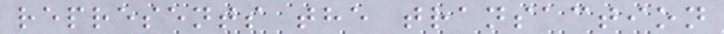represents the transaction
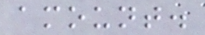amount.
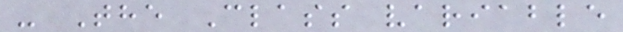- The Class variable
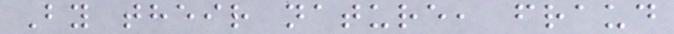By their nature, fraud
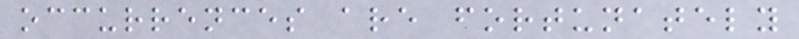occurrences are fortunately
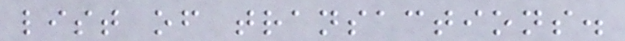list of transactions.
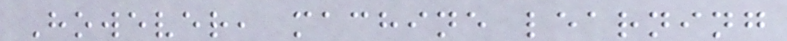However, machine learning
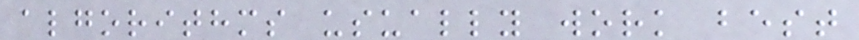algorithms usually work best
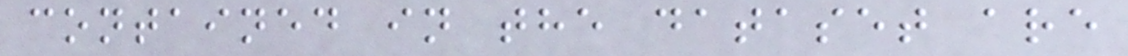contained in the dataset are
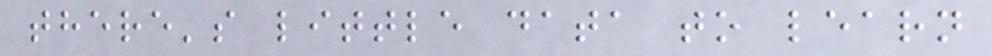there's little data to learn
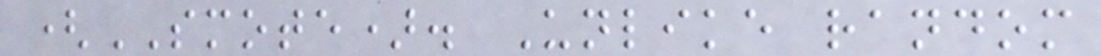(SMOTE). Unlike random
